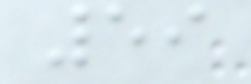59
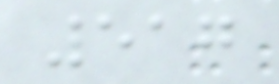517
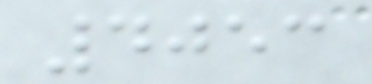4053
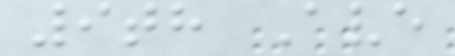9th Ave
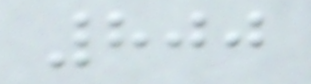800
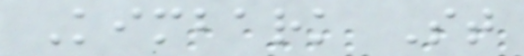Kimbark St
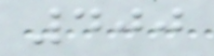400
